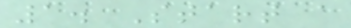1. Start a
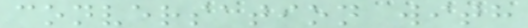conversation with
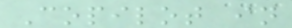Copilot in
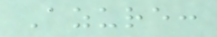Azure:
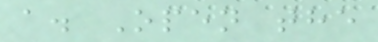a. Open the
